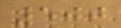500
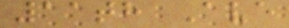11th Ave
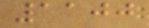1100
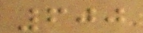600
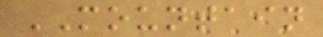MOUNTAIN
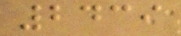2439
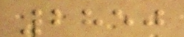2850
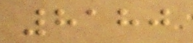8180
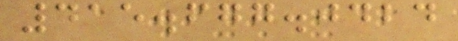415.677.0424
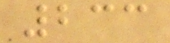233
